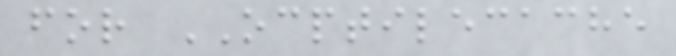for OCPTILECACHE
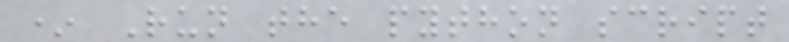* Run the python script
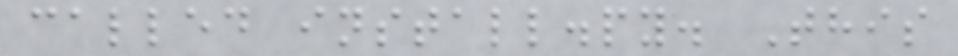called install.py. This
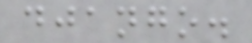django.
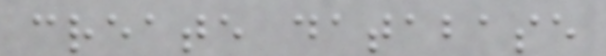create database
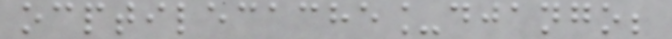ocptilecache_django;
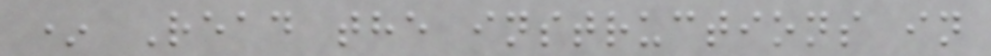* Read the instructions in
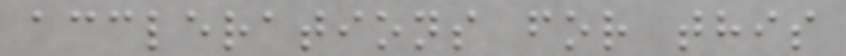acclerations for this
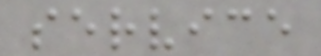service
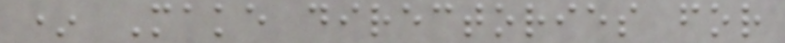* Make directories for
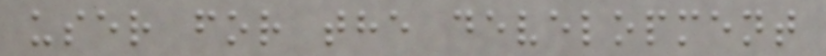user for the development
